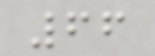66
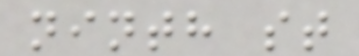ninth st
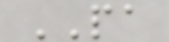PA
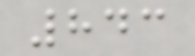843
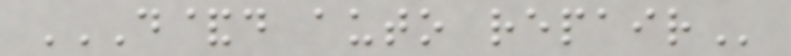D&D AUTO REPAIR
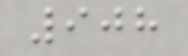908
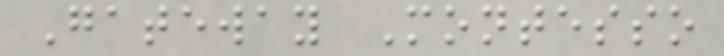Gateway Montesso
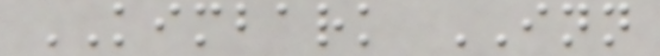KIMBARK INN
